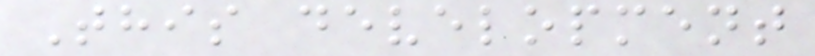This development
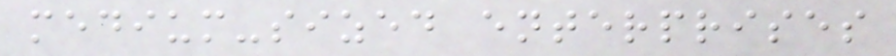medium-sized enterprises
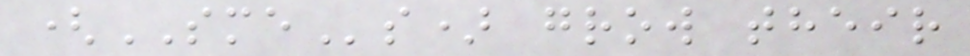(SMEs) grow their
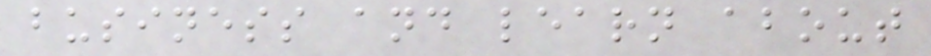business and learn about
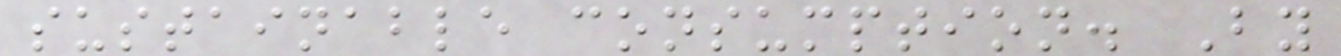sustainable consumption. By
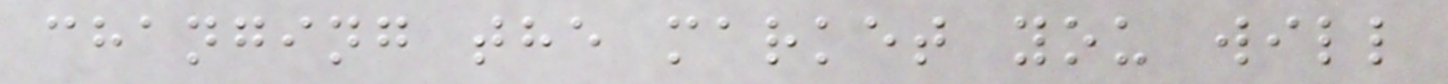changing the market you will
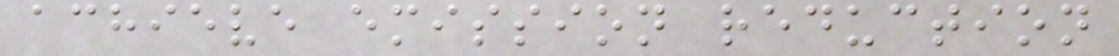achieve emission reduction
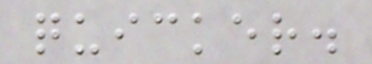quicker.
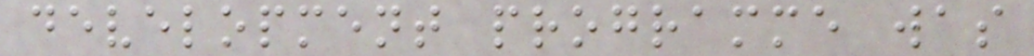development programme was
